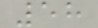58
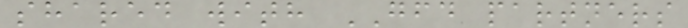shared with GFD partners
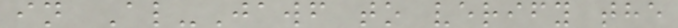in Al-Jawf to verify the
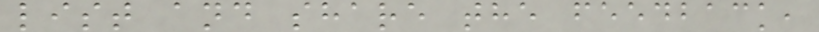list and share the feedback,
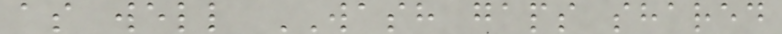as well WASH gaps shared
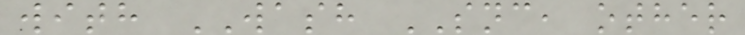with WASH SNC, other
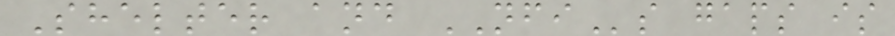Shelter and NFIs gaps is
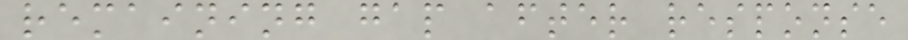remaining gap after response
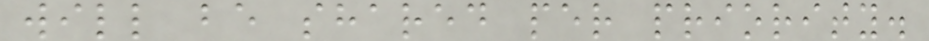will be shared per priority.
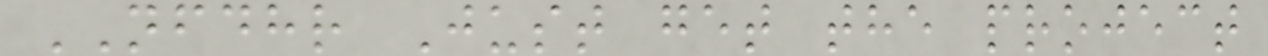NFDHR Just get the project
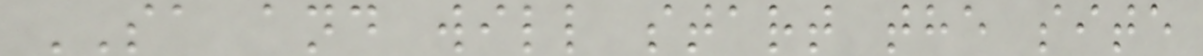SA and will start the site
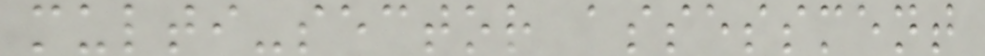multi-sector assessment
